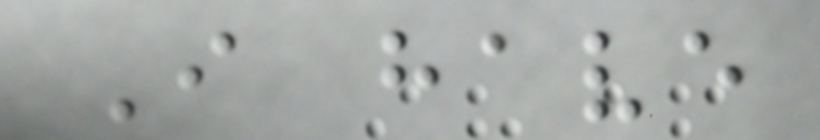I have
